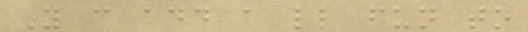You can add a little fun to
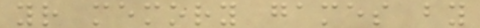your memory games by
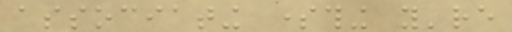associating something you're
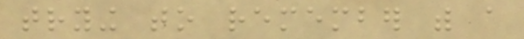trying to remember with a
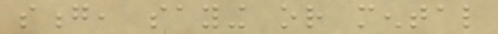song, saying or mental
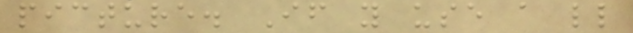picture. If you use a little
